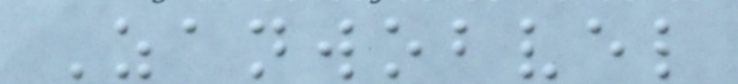Zanwobvel
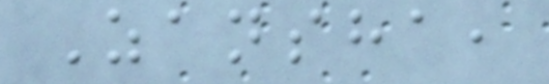Zansha,
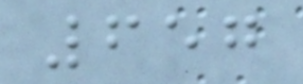657
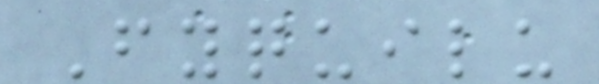Fyquilu
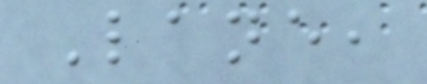Lane,
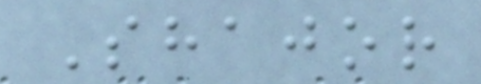Shajor
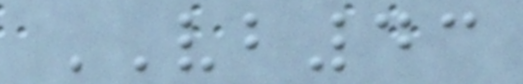VB43
